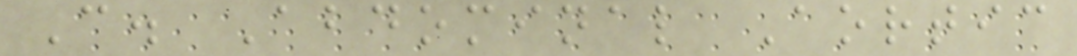C. Abdominal Aortic
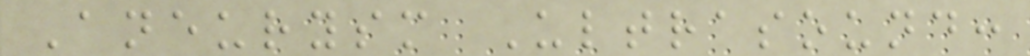Aneurysm Ultrasound:
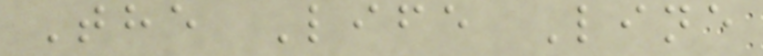The Life Line
